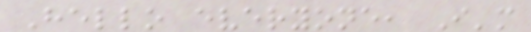Hello everyone, I'm
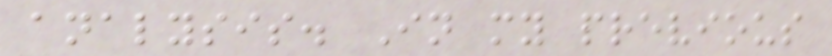analysis. In my previous
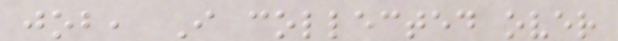job, I collected over
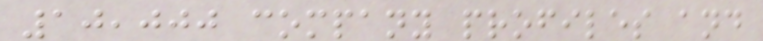10,000 company profiles and
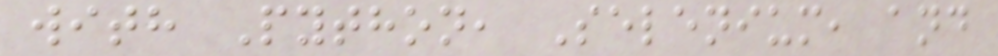with Python, Selenium, and
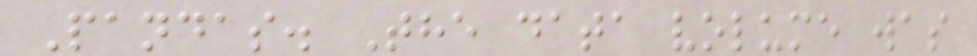Pandas. The data volume was
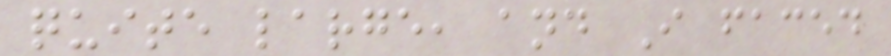quite large, and I faced
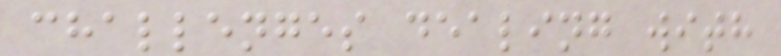challenges dealing with
